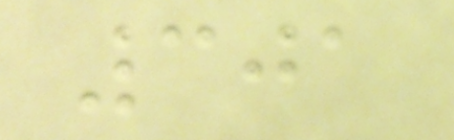301
